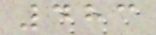483
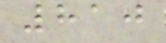810
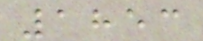1853
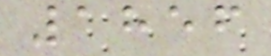1856
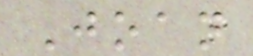Joan
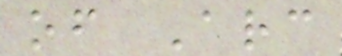of Arc
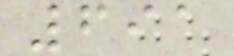691
